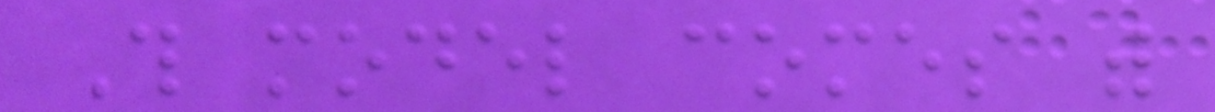This model comes with
